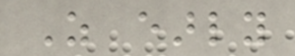As early
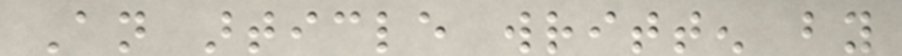An article written by
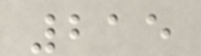215
